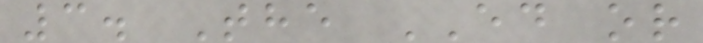3. The ED or
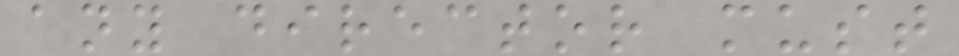any director must
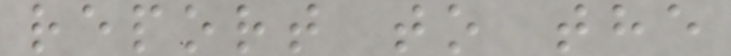report to the
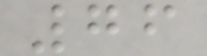76
